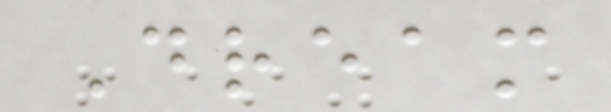Dream
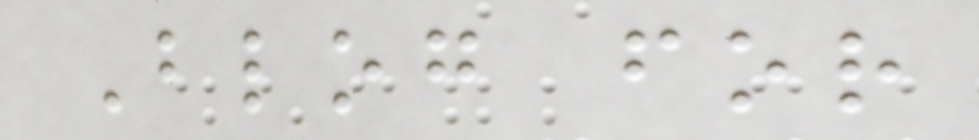Blog for
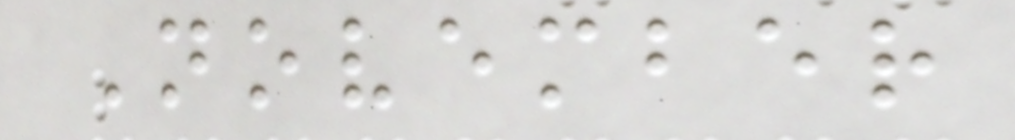November
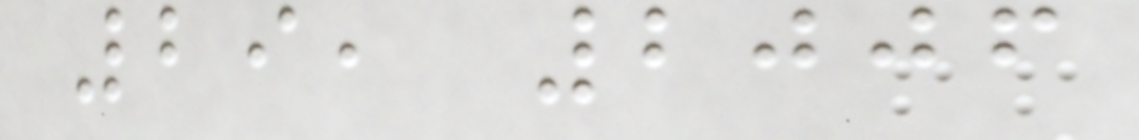29, 2006
